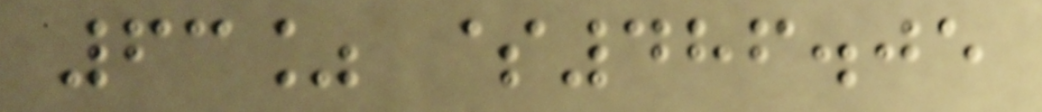63% $486.05
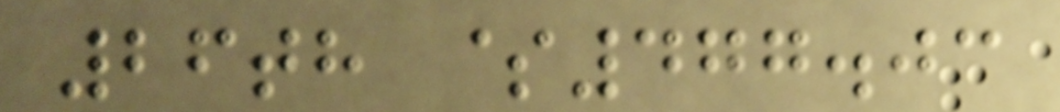26th $477.03
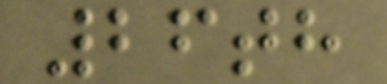26th
